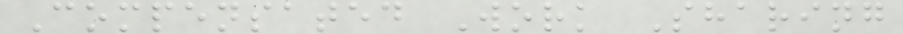Compensated Work Sharing
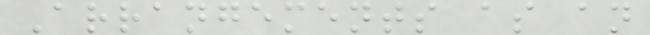Arrangements as an
